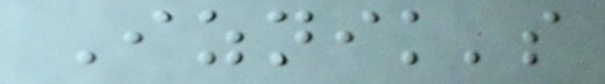Iznik's
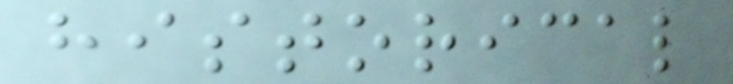historical
